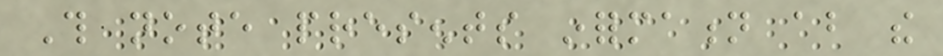This note presents information about the
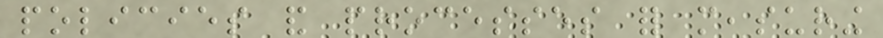policies and processes for measuring
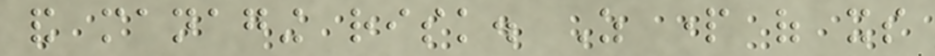and managing risk. As part of its
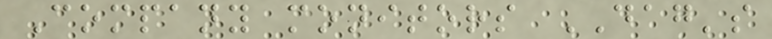Company monitors DAG's
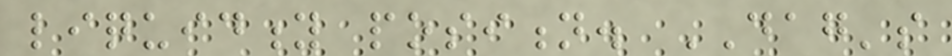liquidity position. DAG's
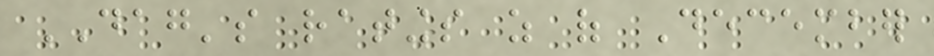DAG's ratings as of December
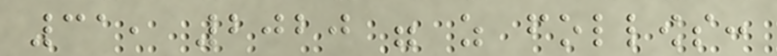31, 2020 were as follows:
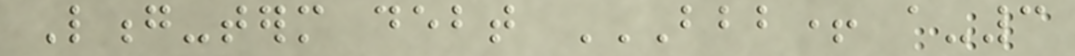Long-term debt BBB+ A-3
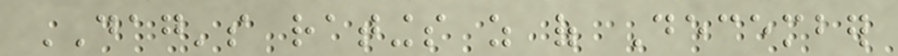DAG's ratings as of December
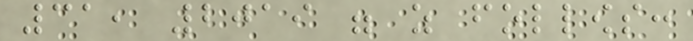31, 2019 were as follows:
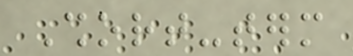Short-term
